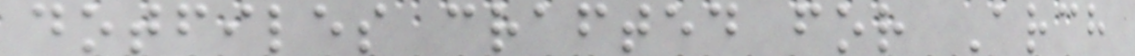dotfiles crafted for Arch
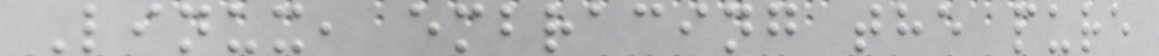Linux, embracing the pure
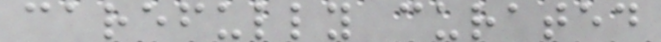carefully curated
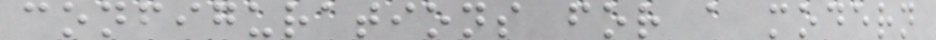configurations for a modern
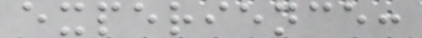experience:
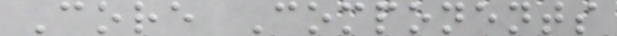Core Components
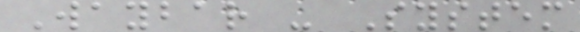Waybar - System
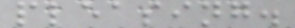pleasing.
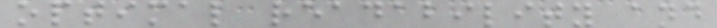optimal readability and
